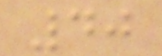40
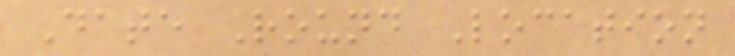Date Round Location
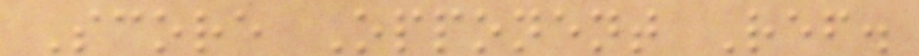Score Opponent Ref.
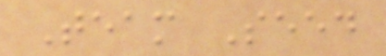Team Seed
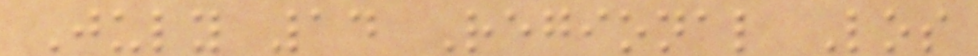July 14 Regional Los
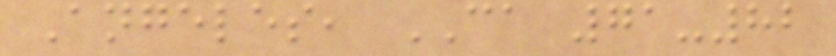Angeles, CA 71-82
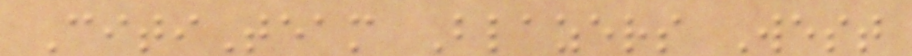CitiTeam Blazers West
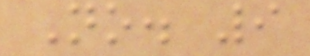No. 9
